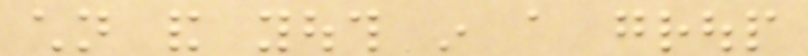children and youth in a group
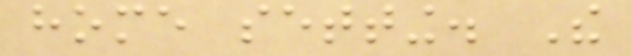home setting. The
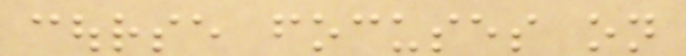course focuses on
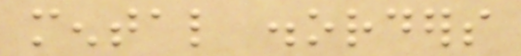mental disorders
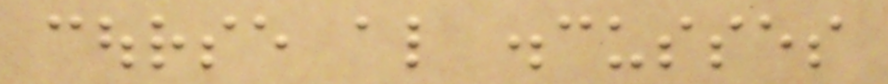course also discusses
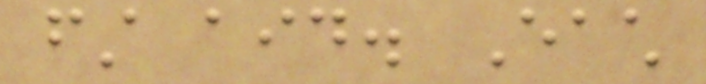first aid. Each
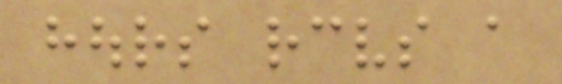hours receives a
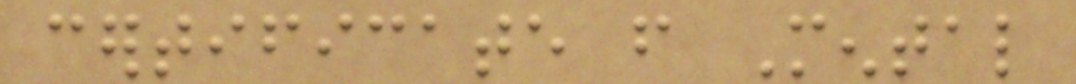certificate from Mental
